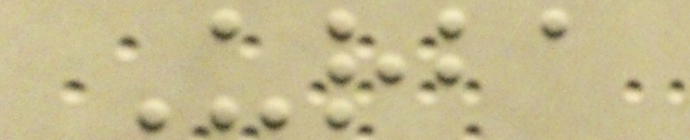Urba
